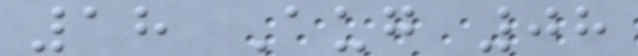18 Aug 08
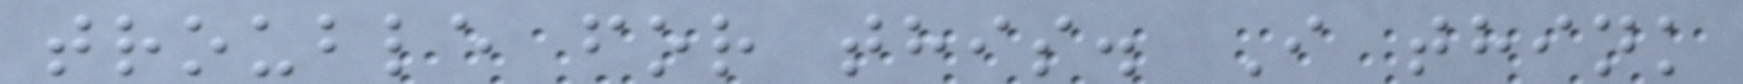trouble for this. I think
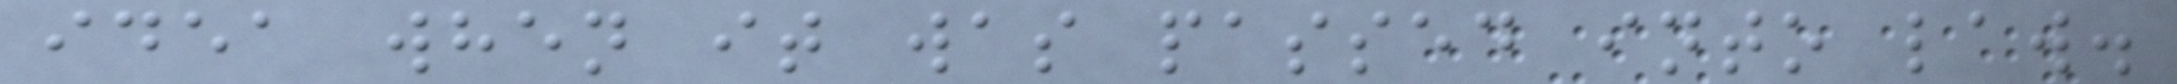idea when it was passed into law.
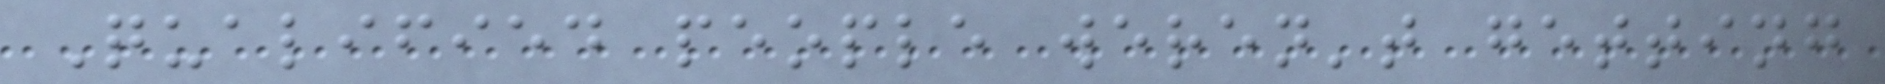Qualified people weren't getting
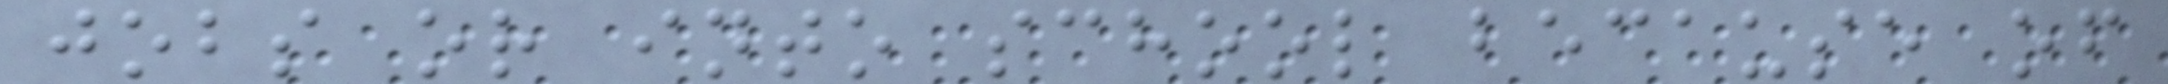jobs or into school because of
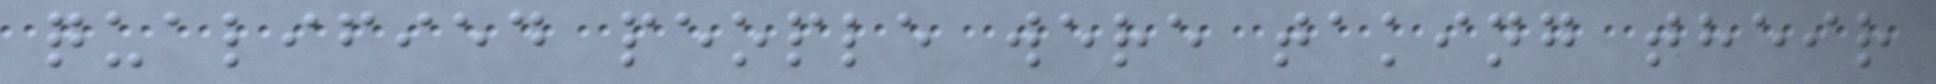qualified people were taking their
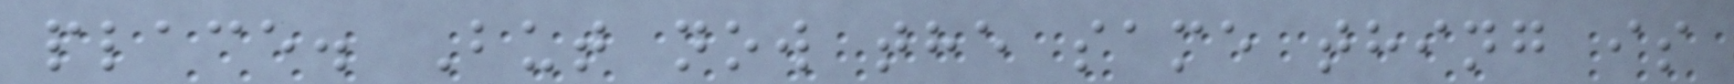place. But now the same thing is
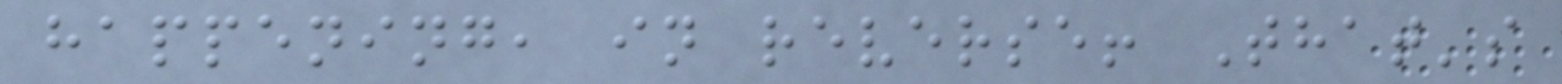happening, in reverse! That's
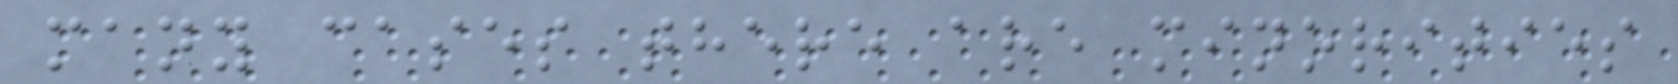many cases there are minorities
